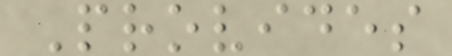Provides
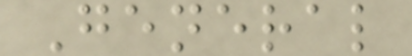General
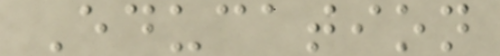Education
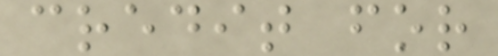credit for
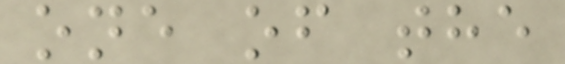one of the
